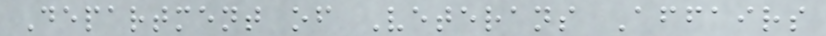Department of Veterans Affairs
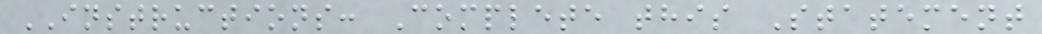INSTRUCTIONS: Complete this Statement
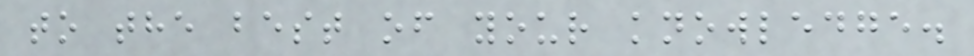to the best of your knowledge.
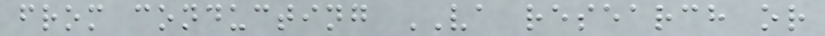from conducting VA research or
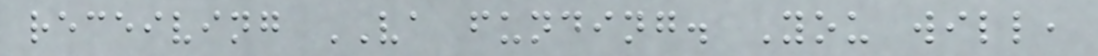receiving VA funding. You will,
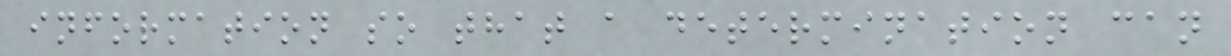information so that a determination can
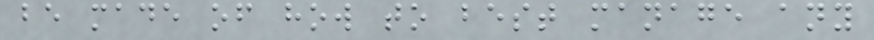be made of how to best manage any
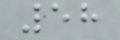58
